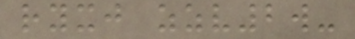ryxj zzv2w-
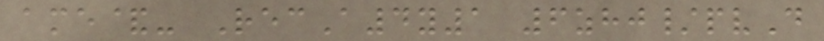ame&- RecA4y1 6zhj/pvD
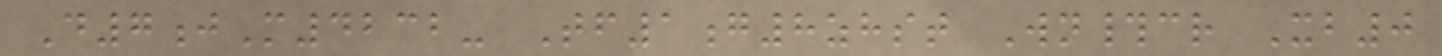D7jM4232- Tf1g8zhst Wn#cr Xb0
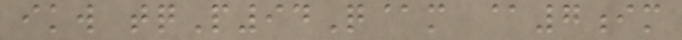ikw tqP94Q@m @7im
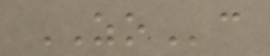ZOc
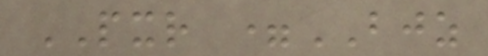PXR =BJZ
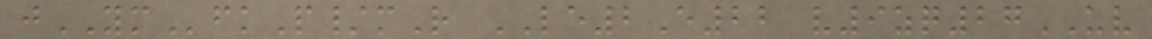jYMfkP/mR LE2E22 v9zq27UV
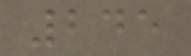245
